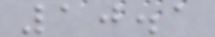10.1
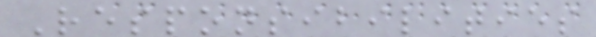Responsibilities
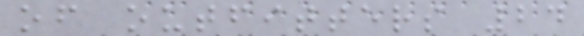of outfitters 24
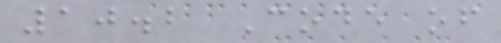10.2 Code of
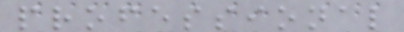professional
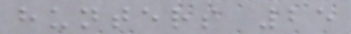hunters 25
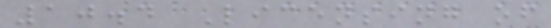10.4 Licensing of
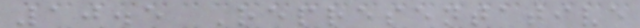10.5 Representative
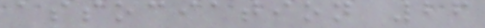association 26
